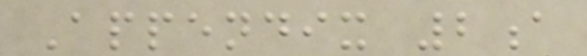Appendix 2a
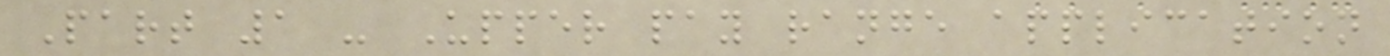Part 1 - Upper pay range application
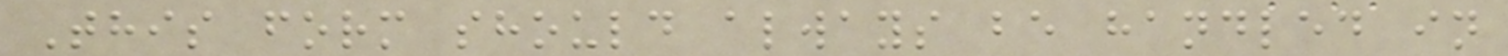This form should always be handled in
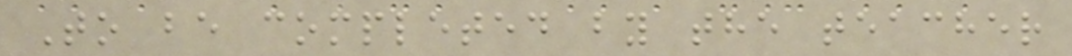To be completed by the teacher
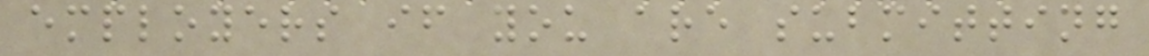employers if you are submitting
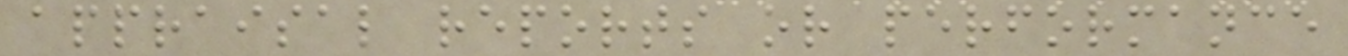appraisal reports or performance
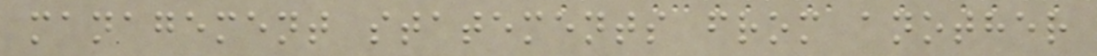management statements from another
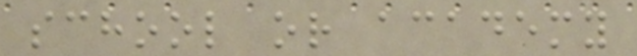school or academy
